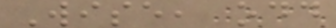Wise, odd
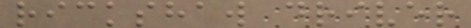rickshaw driver
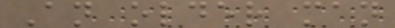An older man
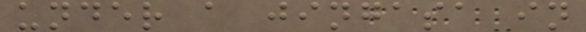under a jingasa in
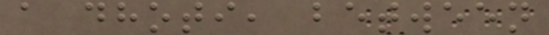a dhoti, between
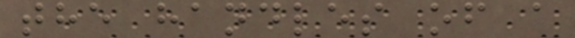the handles of a
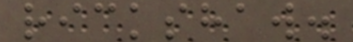rickshaw.
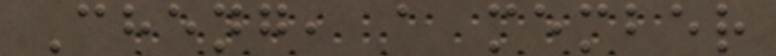Cheng, a member
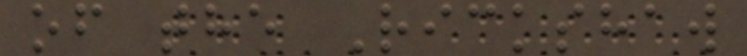of the Rickshaw
